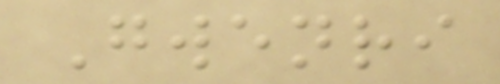Gwenri
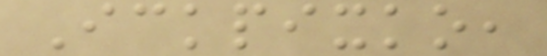Ickpixko,
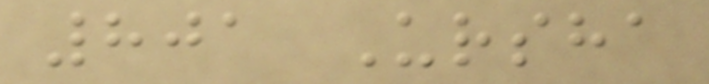801 Ursha
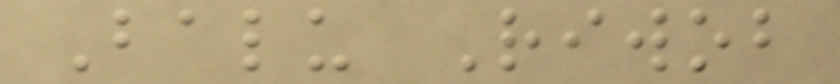Balu Riwob
